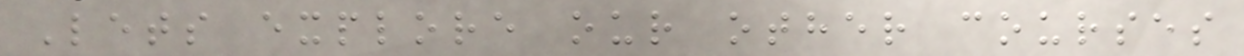Lets explore our other courses
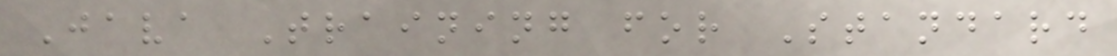Java Training for Standard
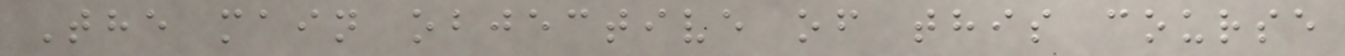The main objective of this course
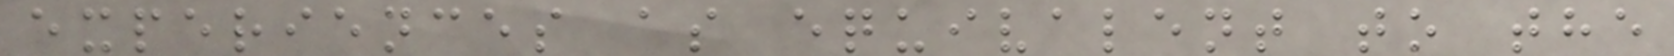experiences as equivalent to the
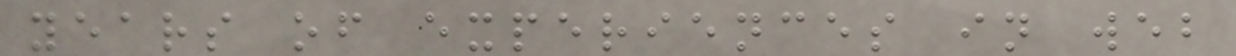years of experiences in web
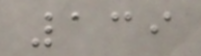139
